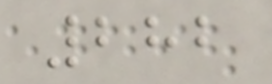282
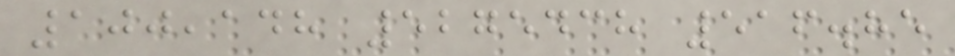100,148 5275438 516.85
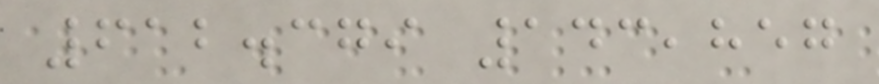612.379 143,857
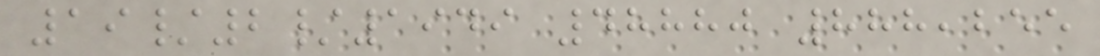19/2/1949 48880 888,255
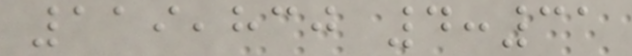119,830 4:31
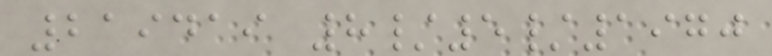219419 8/5/1970
